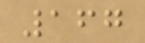167
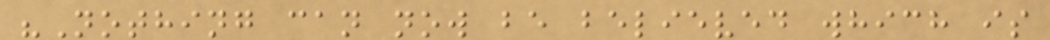"Nothing can now be believed which is
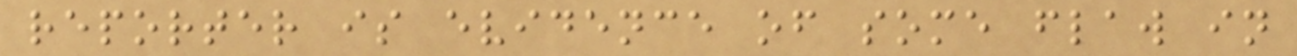reporter is evidence of some flaw in
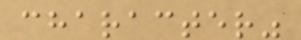character"
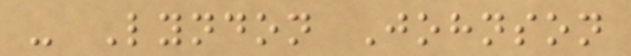- Lyndon Johnson
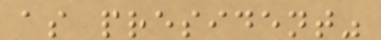as president"
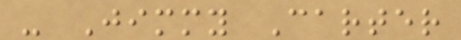- Jimmy Carter
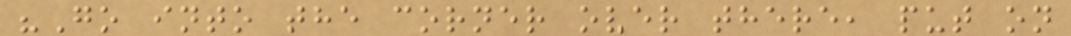"Go into the corner over there, put on
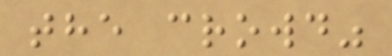the crowd"
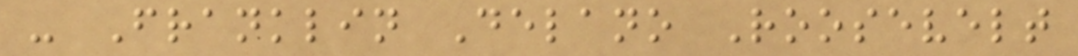- Franklin Delano Roosevelt
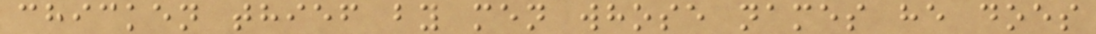chicken thief by men whose names he does
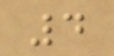4
